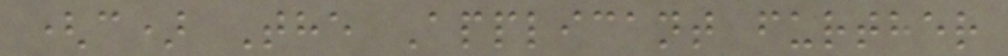(c) The Applicant further
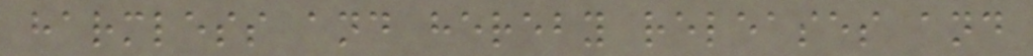harmless and hereby releases and
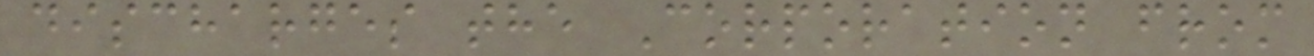discharges the Corporation from
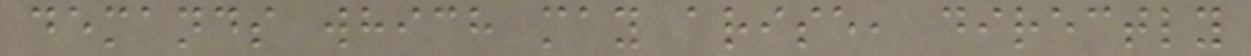demands which may arise, directly
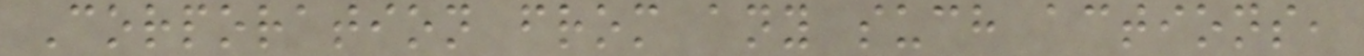Corporation from any such actions,
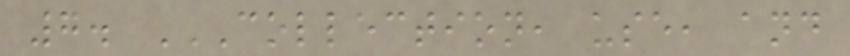7. COLLECTION, USE, AND
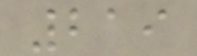219
